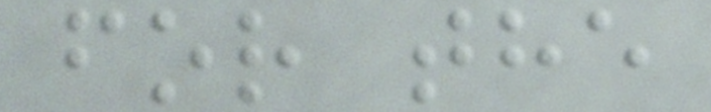for the
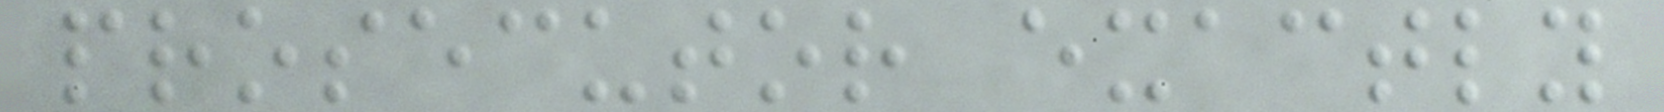prosecutor exactly
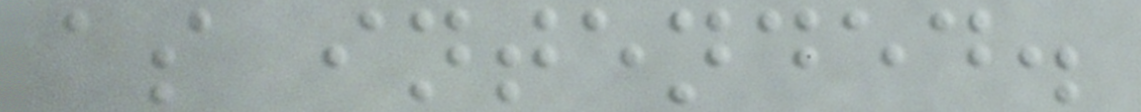as intended.
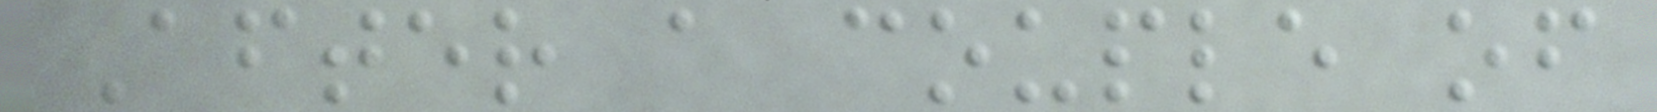After a couple of
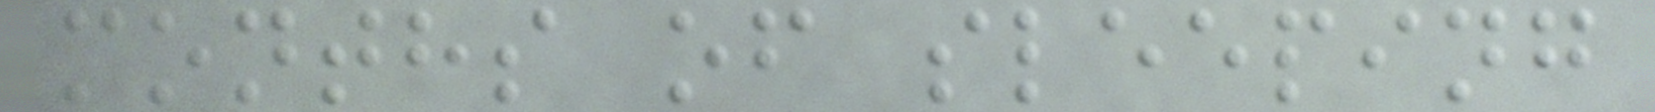months of sleeping
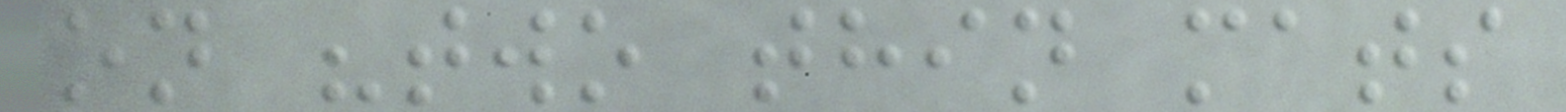on "two thin mats
